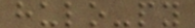hulo-py
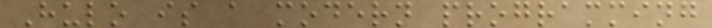Hulo is a modern programming
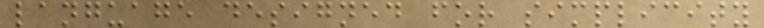language designed for simplicity
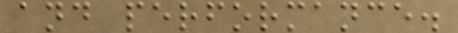and performance.
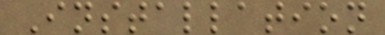Installation
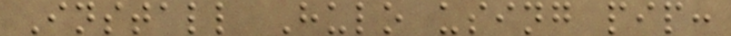Install Hulo using pip:
